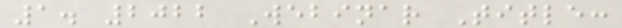1. 2022 Webinar Title:
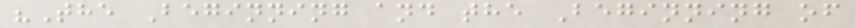"The Beginning and the Beginning of
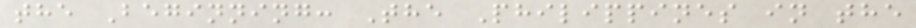the Beginning: The Philippines in the
